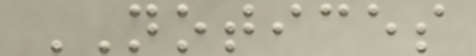NOTICES
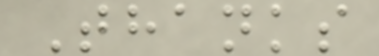Thanks
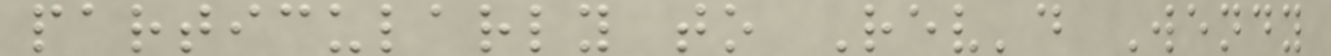particularly to Rev'd Wendy
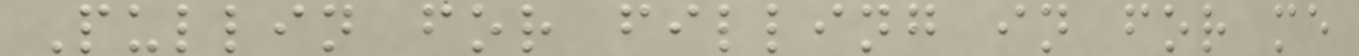Pullin for filling in for me
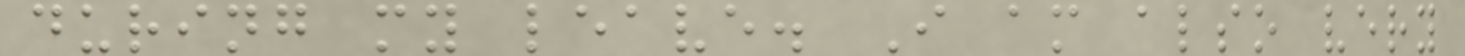during my leave. I am also very
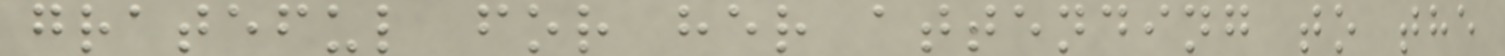grateful for her attending to the
